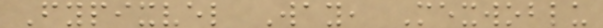Fypixvel Way, Mexwoblu
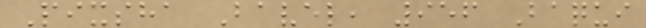Pixsha Bavel, 956 Baqui
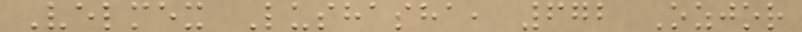Velmex Lushasha, 672 Ozjor
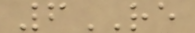6RE
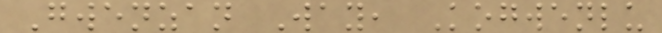Gwenzan Way, Kogwenlu
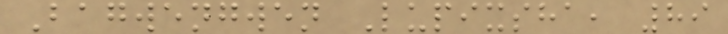Bagwengwen Lupixsha, 89
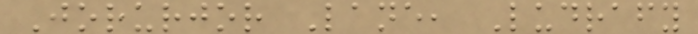Jorurjor Lane, Ludrafy
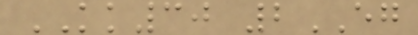KK30 2EG
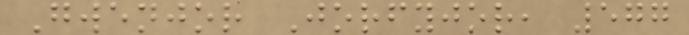Gwenjor Jorfyjor, 577
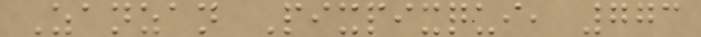Zanzan Pixpixqui, 773
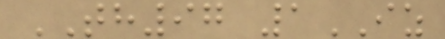TH97 1IZ
